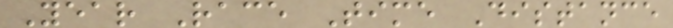Year Race Time Distance
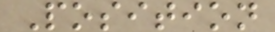Position
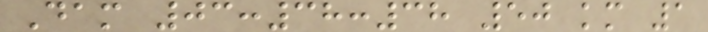Dam 03:38:38 50 km 1
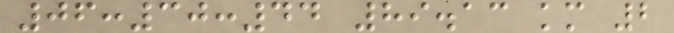06:30:44 89.13 km 2
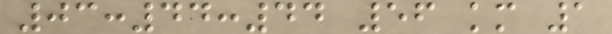03:44:44 56 km 1
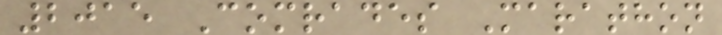2015 Comrades Marathon
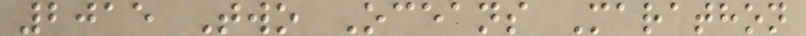2015 Two Oceans Marathon
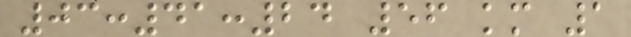03:41:24 56 km 1
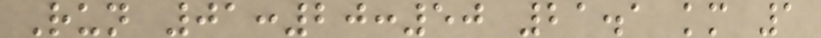Run 01:20:50 21.1 km 1
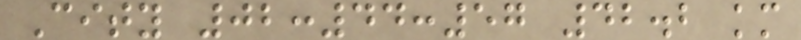City 02:44:57 42.2 km
